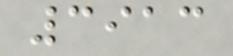3913
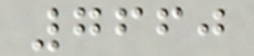7660
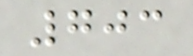703
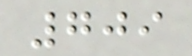709
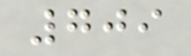709
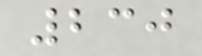230
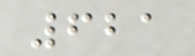621
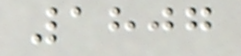1807
